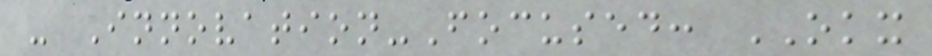- Innovation-Focused: OKX
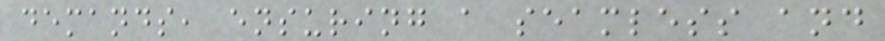demands, ensuring a seamless and
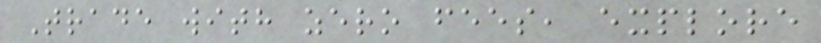Trade with zero fees, explore
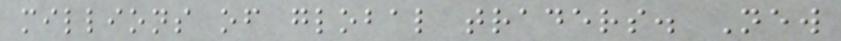millions of global traders. New
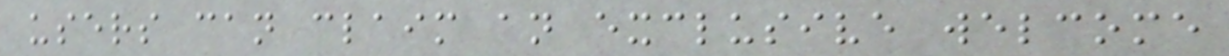users can claim an exclusive welcome
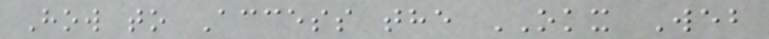How to Access the OKX Web
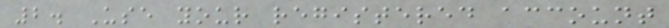2. Use your registered account
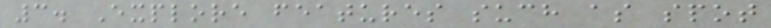3. Explore features such as spot
